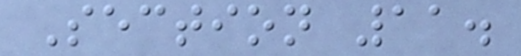Section 11.
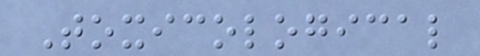Toxicological
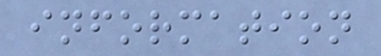information
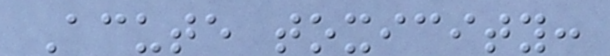Acute toxicity:
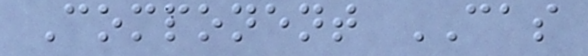Component CAS
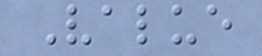Value
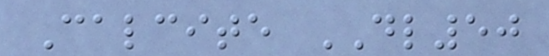Calcite DL50
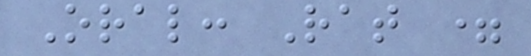Oral: Rat =
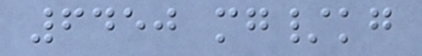6450 mg/kg
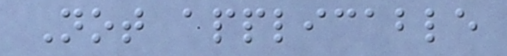Not applicable
